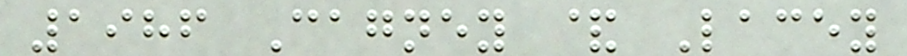1986 Cagney & Lacey
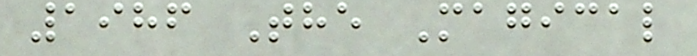1986 The Magical
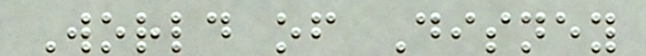World of Disney
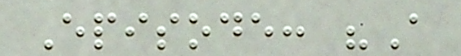Episode: "A
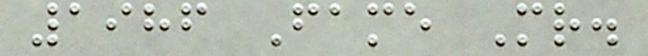1986 Fame Mr.
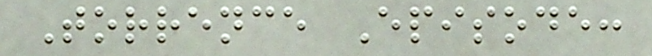Torrence Episode:
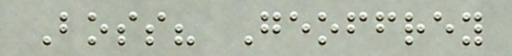Boss? Geoffrey
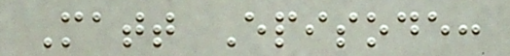Matt Episode:
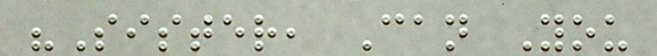"Sister, Can You
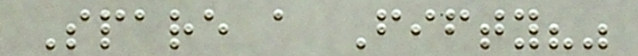Spare a Fifty?"
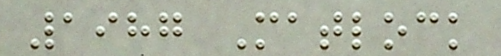1987 Matlock
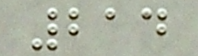214
